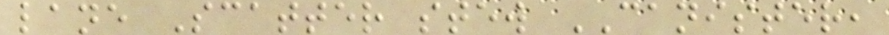lane Scatter stew CANISTER,
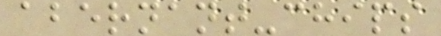abernant-chips
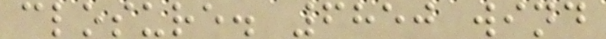closure. 6850 wind
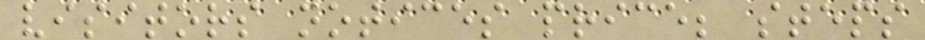visitors notices price; steps
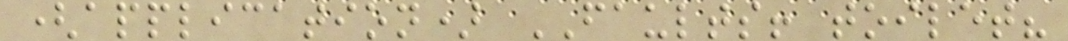(application) FAULTS! toilet?
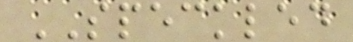SPECKLED
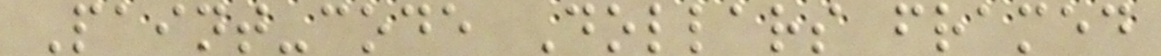Paint-code Dollars framed
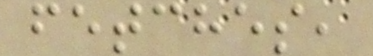fetches,
